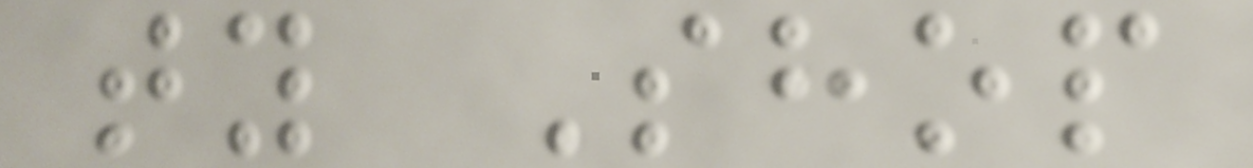ty Shop
